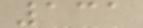131
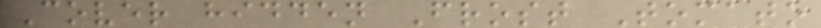Cover hidden Frost Tomato
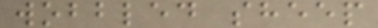wobbled sheep
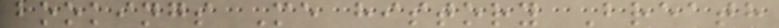bookings Me history Breath
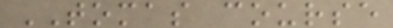TOMAS course
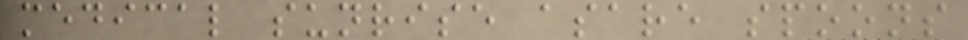medical sunrise asare spoons
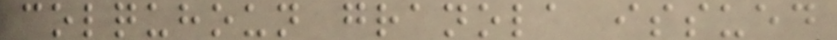colquhoun granola issued
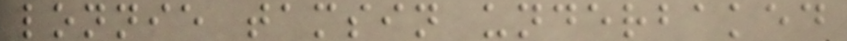lonnie tamsin underbaked
